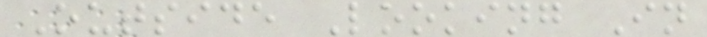Outside Looking In
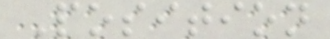Position
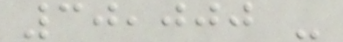30,000 -
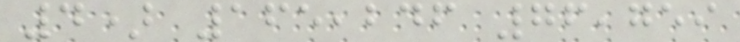4) 165,246 76,759
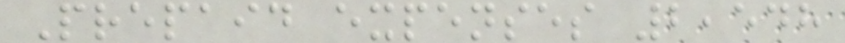Prepaid expenses 2,548
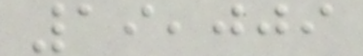19,009
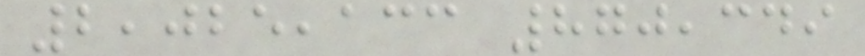2,025,133 870,349
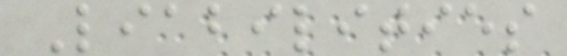Liabilities
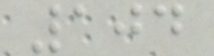104
